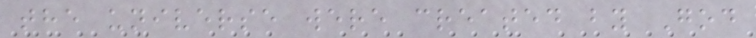the universe were created by God
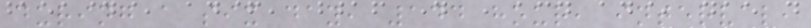during a six day, 144 hour, interval,
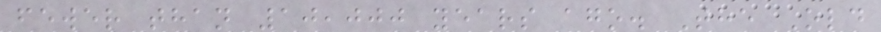fewer than 10,000 years ago. The Old
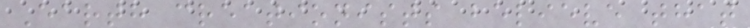Earth creationists believe that
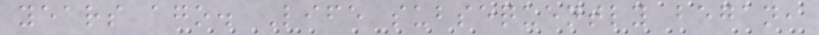years ago. Life subsequently began,
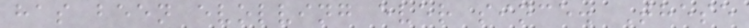has been evolving ever since. These
